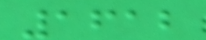1612
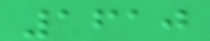1610
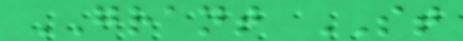GRANT ST
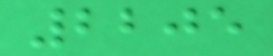2205
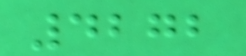4272
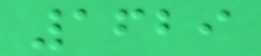1629
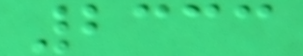2333
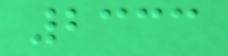2333
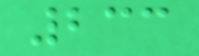233
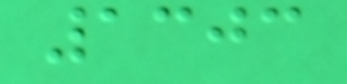1303
